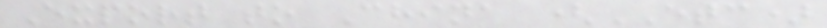Export to China (ETC)
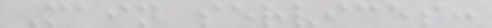Main services:
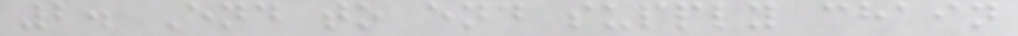2. End to end supply chain
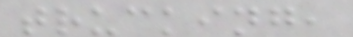trucking,
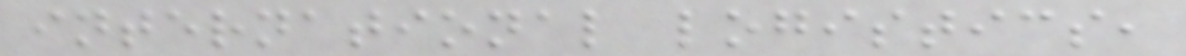international logistics,
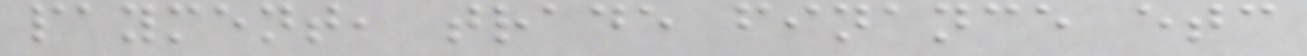payment, trade finance etc
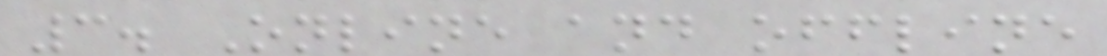3. Online and offline
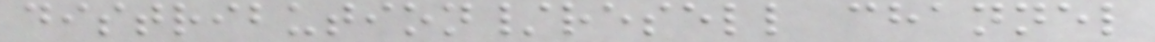distribution/resell channel
